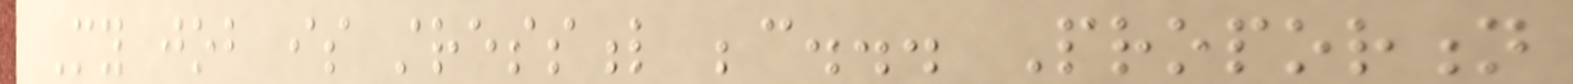My job is stressful because... Proportion
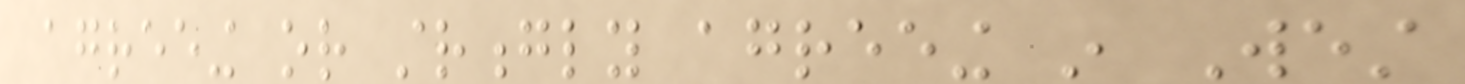agreeing or strongly agreeing in West
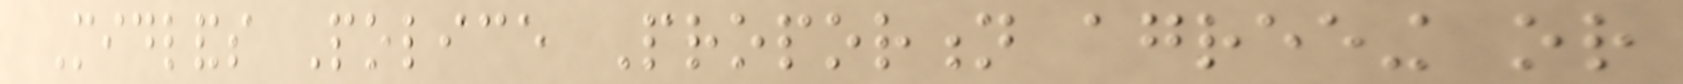Midlands Police Proportion agreeing or
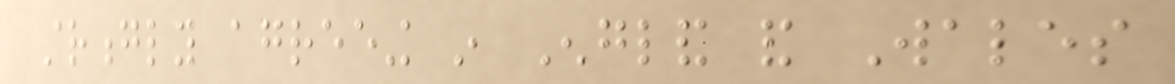strongly agreeing in England and Wales
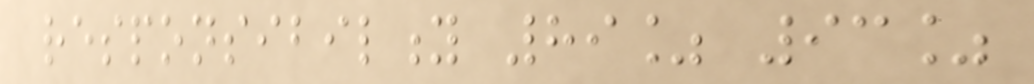responsibility 89% 93%
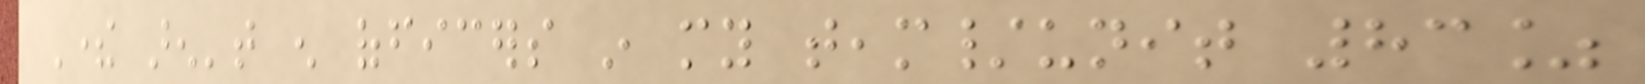There aren't enough officers in my team/unit 83%
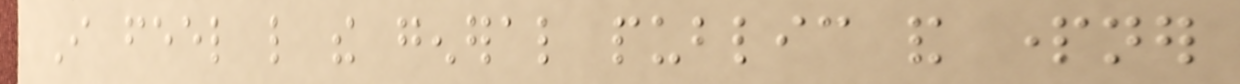I feel like the general public and partner
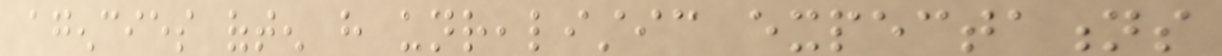agencies often have unrealistic expectations
